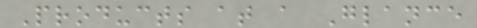Products at a Glance
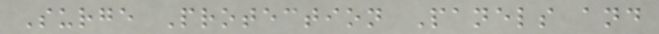Surge Protection Panels and
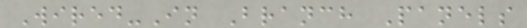Wired-In Branch Panels
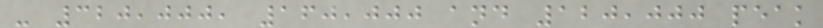- 320,000, 160,000 and 120,000 peak
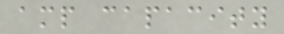amp capacity
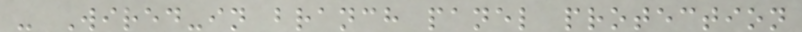- Wired-in branch panel protection
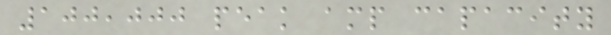100,000 peak amp capacity
